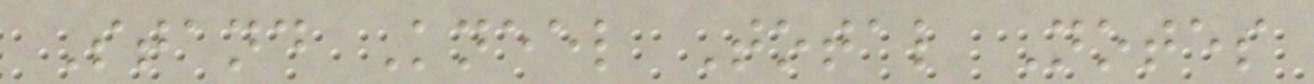Stand Kneel Total Notes
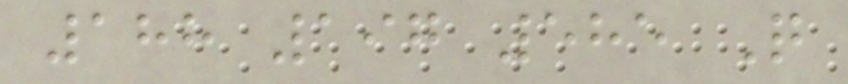188 197 585 Q
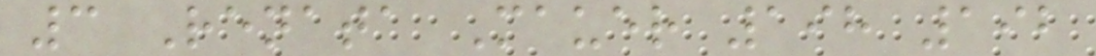3 Renata Mauer 198 192
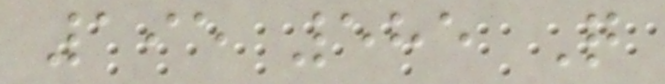195 585 Q
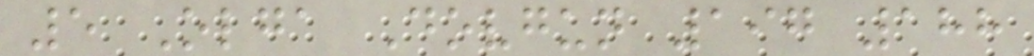5 Olga Dovgun 197 188
